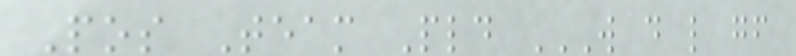Pos Team Pld W D L GF
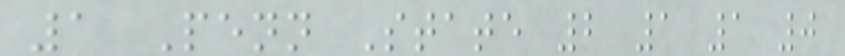1 Penn State 2 1 1 0
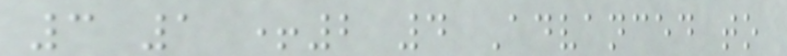3 1 +2 4 Advanced to
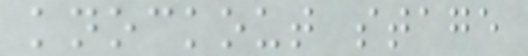knockout stage
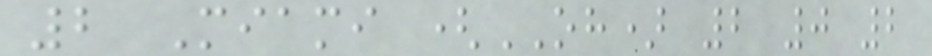2 Miami (OH) 2 0 2
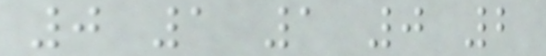0 1 1 0 2
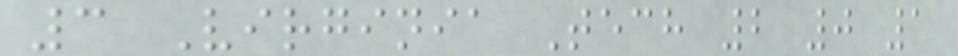3 Virginia Tech 2 0 1
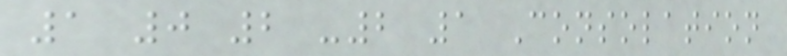1 0 2 -2 1 Consolation
